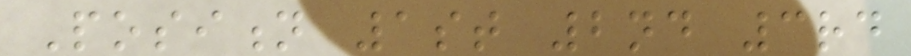Position 1st 2nd 3rd
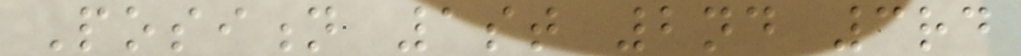Position 1st 2nd 3rd
